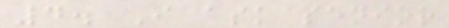4. I ask senior
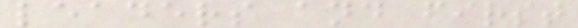leaders and first
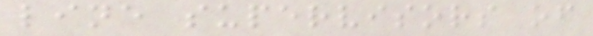line supervisors of
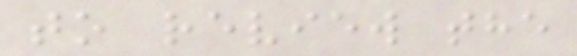to review the
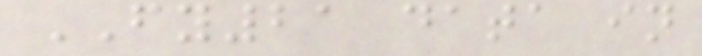FY21 data in
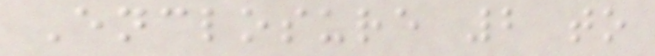Enclosure 2 to
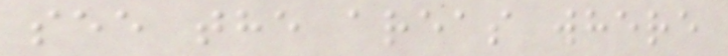see the areas where
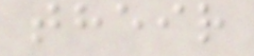their
